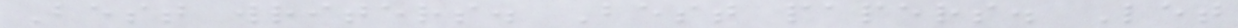Best writers. Best papers. Let
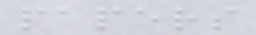papers
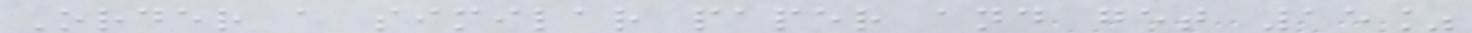Order a similar paper and get 15%
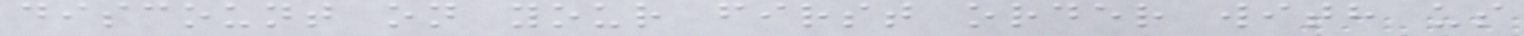discount on your first order with us
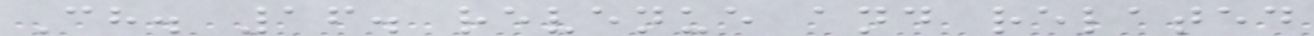Ch. 16. revenue and related
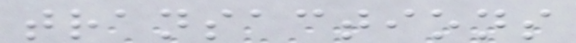transactions
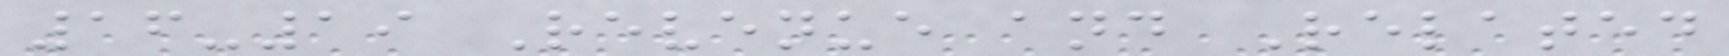16-19 Revenue and Related
